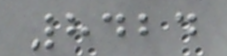8424
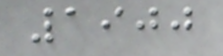1900
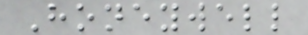Honeywell
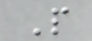P
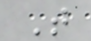T
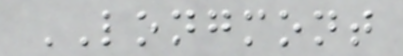LONGMONT
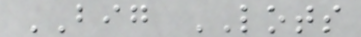BIG LOTS
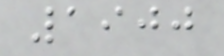1900
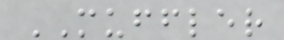MUFFLER
